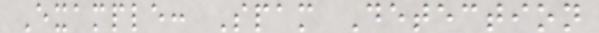Example: Spam Detection
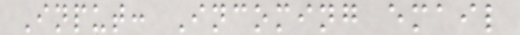Input: Incoming email
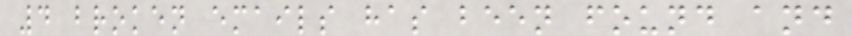4 broken emails has been found and
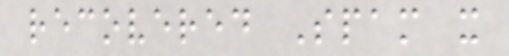recovered Spam x
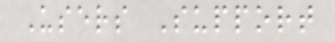Users Support
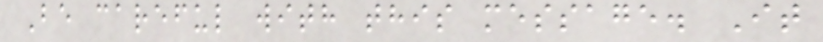Be careful with this message. It
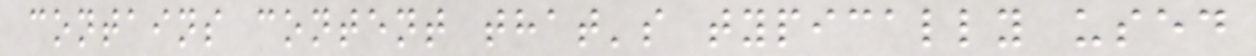contains content that's typically used
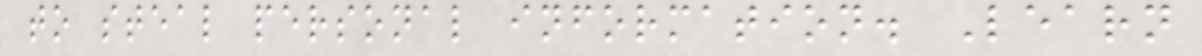to steal personal information. Learn
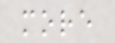more
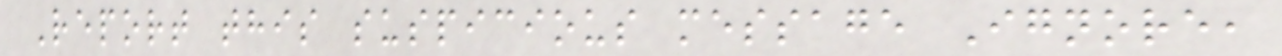Report this suspicious message Ignore,
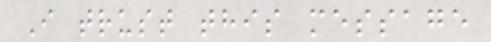I trust this message
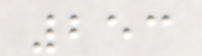253
